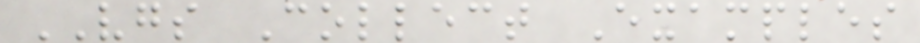VGS Collect Examples
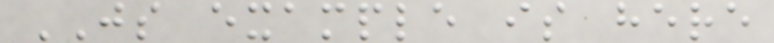JS example is here
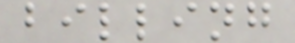billing
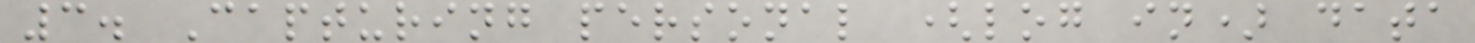3. Capturing personal (log in) data
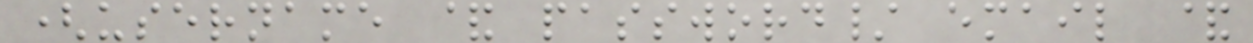(username & password/ email &
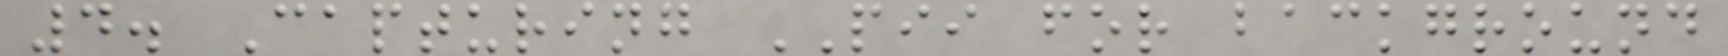4. Capturing PII for background
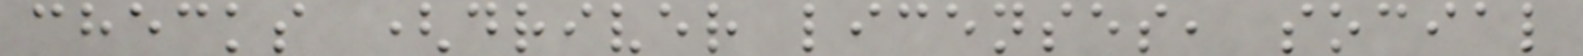checks (driver licenses, social
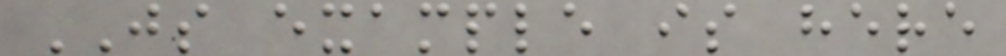JS example is here
